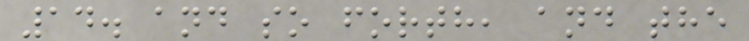14. and so forth, and the
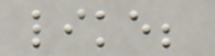like;
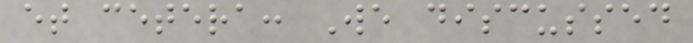et cetera: We discussed
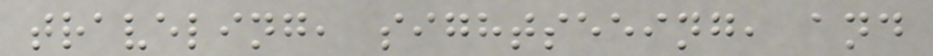traveling, sightseeing, and
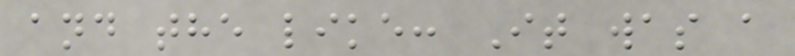and the like: It was a
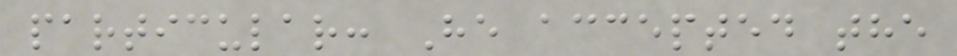particular: He accepted the
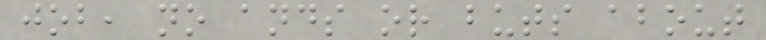job, no ands or buts about
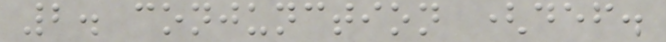2. conjunction (def.
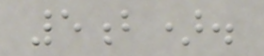5b).
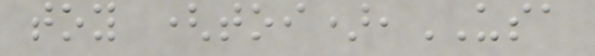toy (toi),USA
